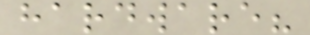hardware?
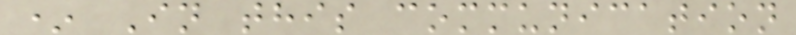* In this communication
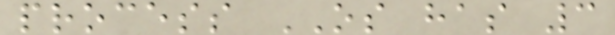process OS has 3
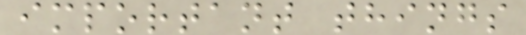important things
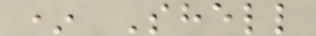* Shell
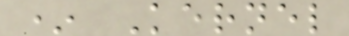* Kernel
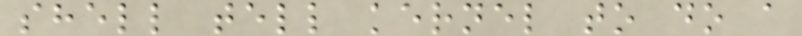shell tell kernel to do a
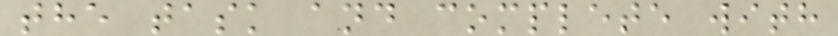the task and complete with
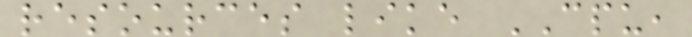resources like CPU,
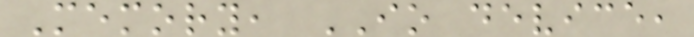Memory, IO device,
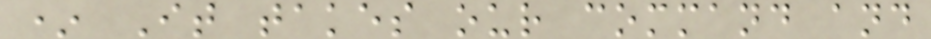* It takes our command and
